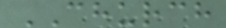CHURCH
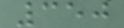350
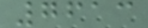7613
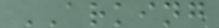ARKING
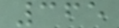365
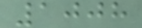1008
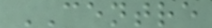CENTRE
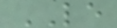LE
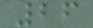26
